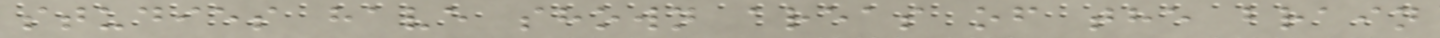studies have shown areas of the brain
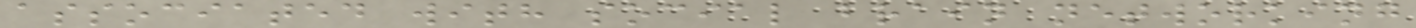associated with social brain networking
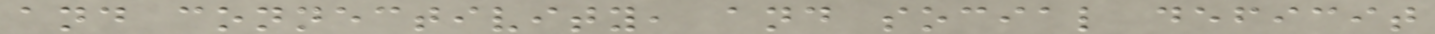and connectivity, and social deficit
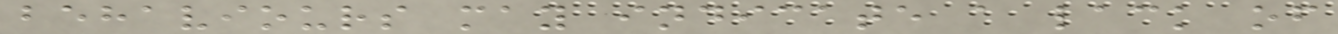behaviours may indicate a lack of
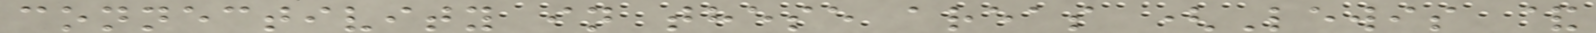connectivity in these areas (Lewis &
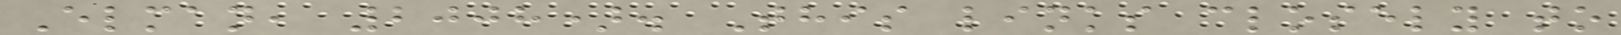Elman, 2008). This links closely to
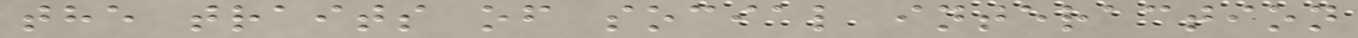the traits of social interaction
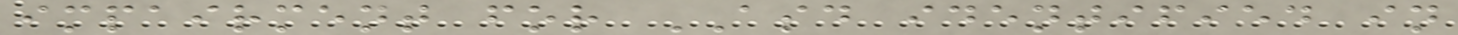impairment for ASD identified in
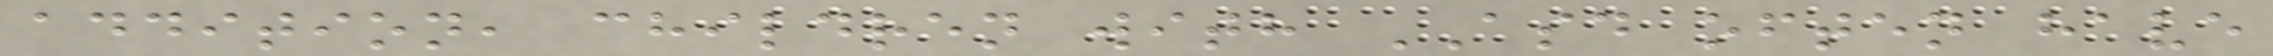addition, children with ASD often have
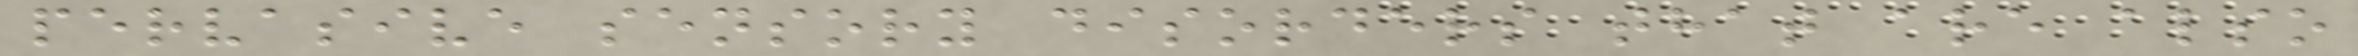pervasive sensory disorders that are also
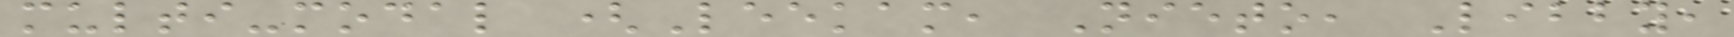multi-modal (Leekam, Nieto, Libby,
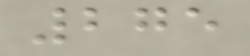275
